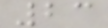23
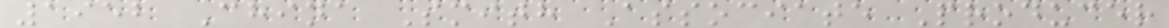1952 China Smith Associate Producer
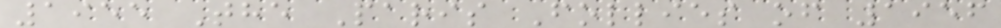1955 The Paris Follies of 1956
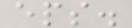eps.
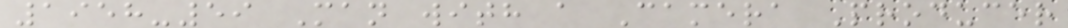1958-59 Man with a Camera Producer
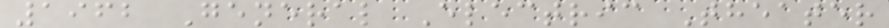1962 General Electric Theater
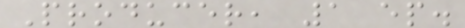Producer, 1 ep.
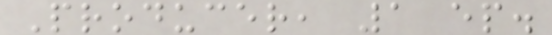Producer, 1 ep.
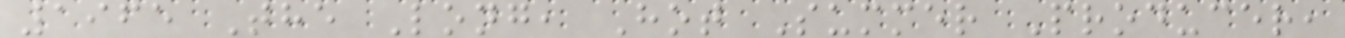1965 The Long, Hot Summer Producer,
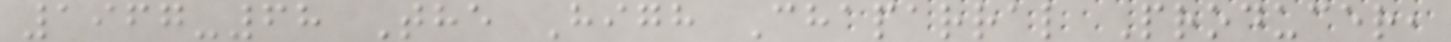1967-68 The High Chaparral Producer,
